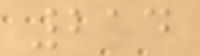214
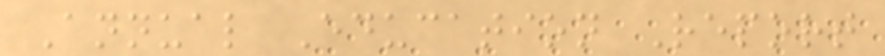Annual Education Report
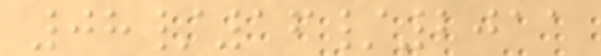08/16/2011
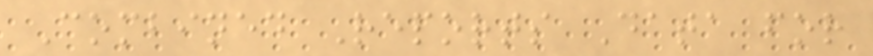Combined Reports Data for
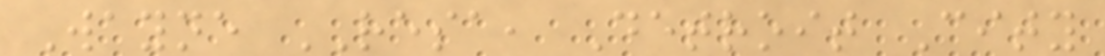Wayne RESA, Detroit City
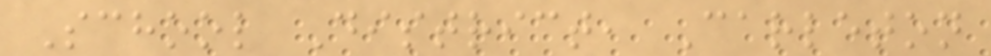School District, Carleton
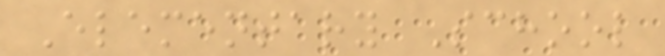Elementary School
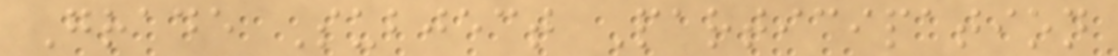Grade Subject Participation
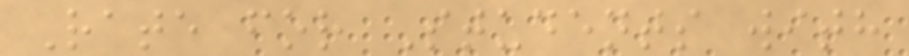Rate for Students with
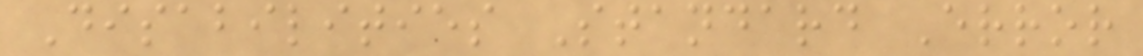Disabilities Standard Error
